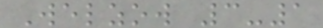Welzow 3-1
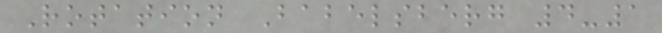Rotation Babelsberg 4-1
